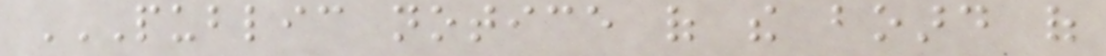PUBLIC NOTICE OF THE BOARD OF
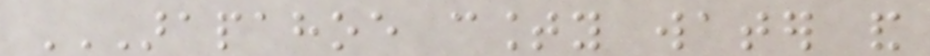ARAPAHOE COUNTY WATER AND
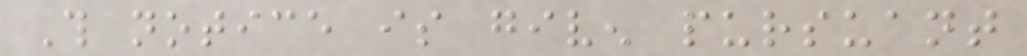This notice is given pursuant
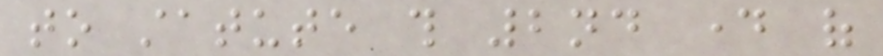to statute this 2nd day of
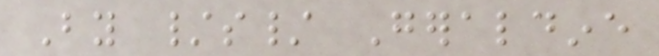By /s/ Geraldine
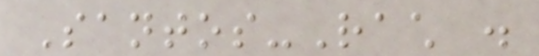Santos-Rach .
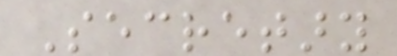Secretary
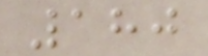180
